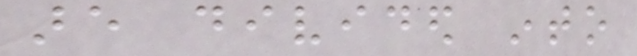are divided into
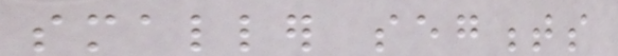smaller segments
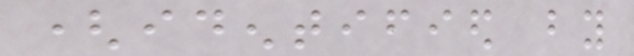(identified by
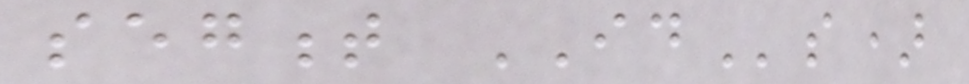segment IDs)
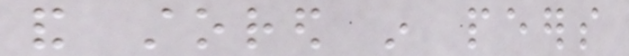and stored in peers
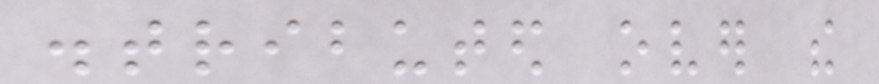distributed over the
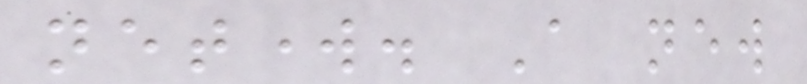network. A new
